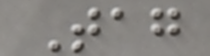Tag
